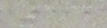14
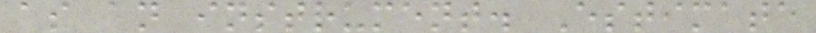as an instrument. Estimate
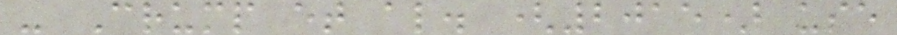- Crump et al. (2015) use
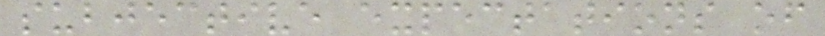subjective expectations of
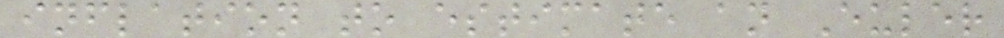inflation to estimate an Euler
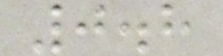0.8
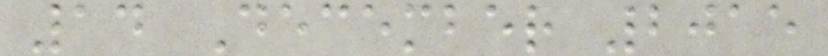14 December 2015
